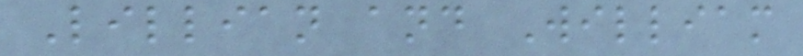Lillian and William
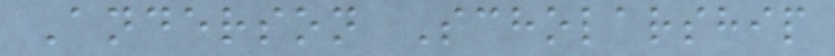Anderson Scholarship
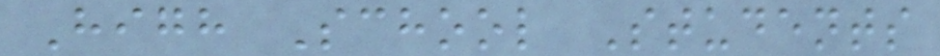High School Students
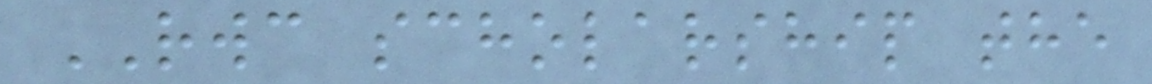RWC scholarship the
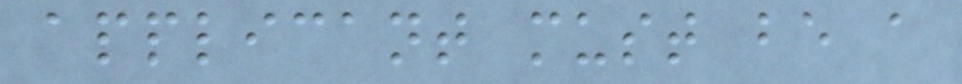applicant must be a
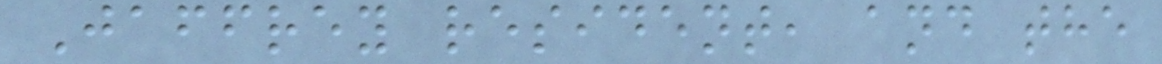Jaffrey resident, and the
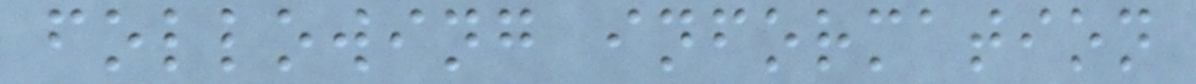following information
